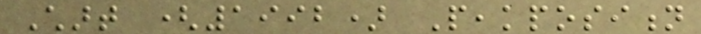Chart (1992) Peakposition
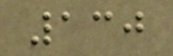130
